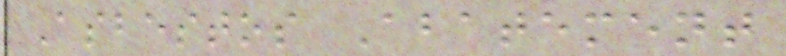Asbestos Abatement
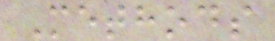Methods
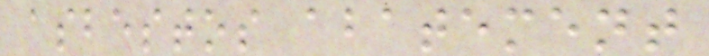asbestos abatement
